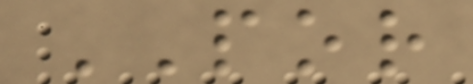POR
